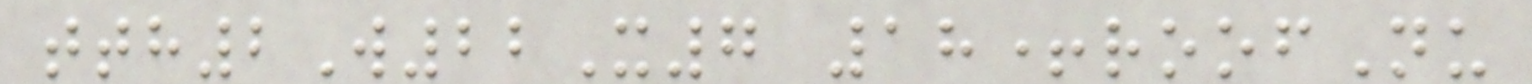tth2W22X7 18+roofNu
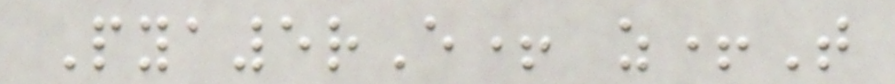Pya5rE+ z+T
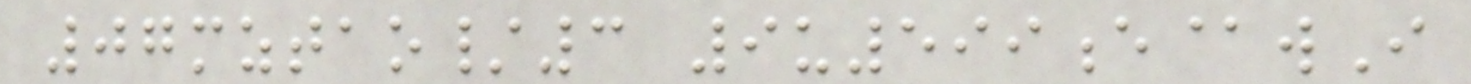07mztao/3 9u599e@wI
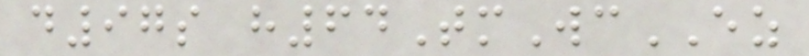d97s h64TmWcEZ
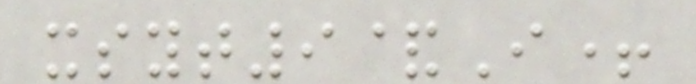xsyt9&I+
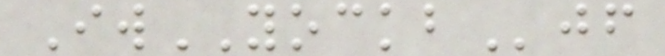IwYOCKBjf
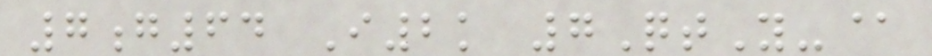7g64 I2k 7QtY-@
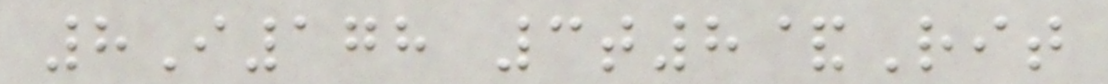8I178 3t8&Rit
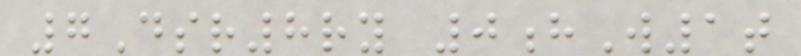7Dsr8ry 0hW1t
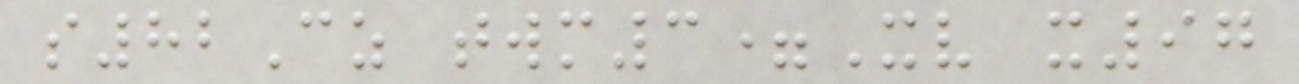s82Cz twm3=Xv x97
